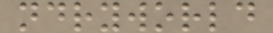ndryworld
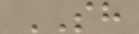SH
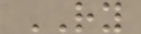RY
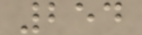254
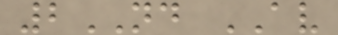2ND AV
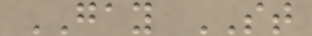GAY ST
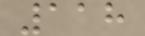118
